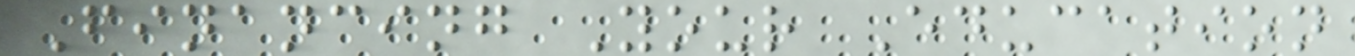Financing Your Education
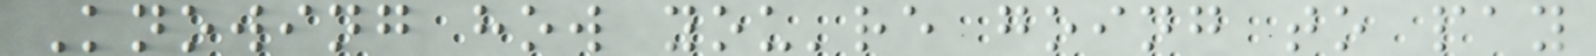Knowing how you're going to pay
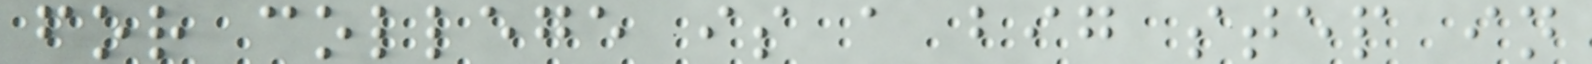for college is a big step in
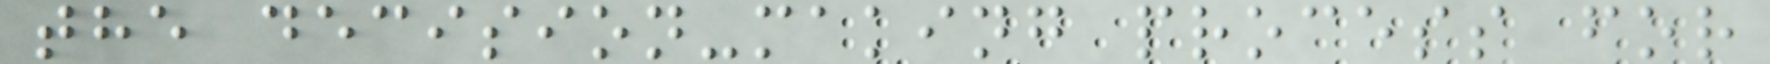the decision-making process for
